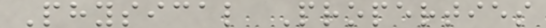Physical Properties
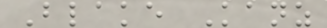Blake Kanz
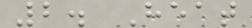2. Heat
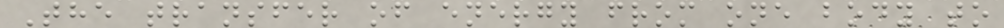The transfer of energy from one body to
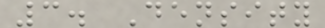3. Density
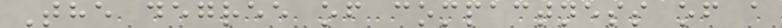The degree of compactness of a
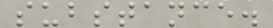substance.
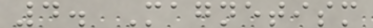4. Magnetism
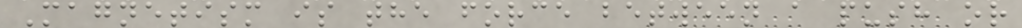Magnetism is the force between a push or
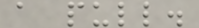a pull.
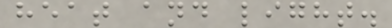heat and light.
